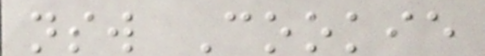nsw Cookie
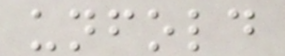unfold
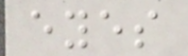eyes
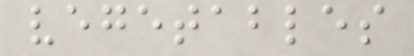vegetables
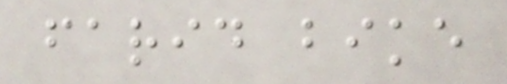farid bike
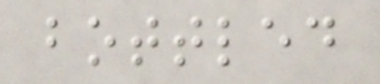bottled
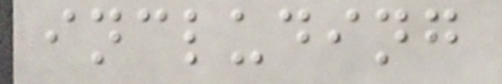including
